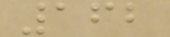162
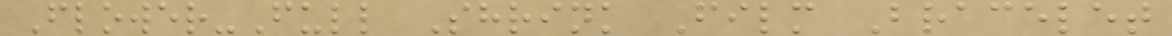Flower-Full Shrink Film Bracelet
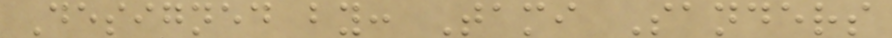Designed by: Tami Sanders
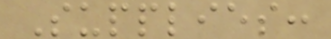Supplies:
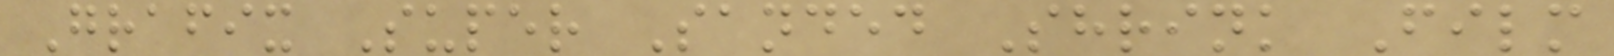Grafix Super Sanded Shrink Film
